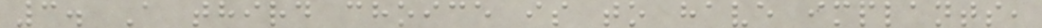3. A third choice is to have implants,
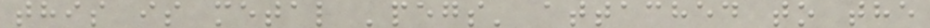this is metal 'pegs' attached to the
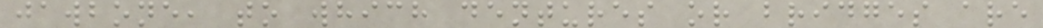jawbone, to which dentures or bridges are
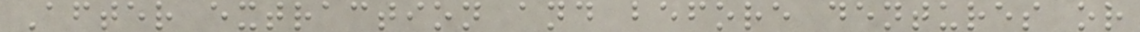After extraction and before dentures or
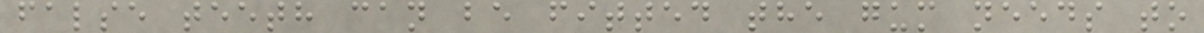false teeth can be fitted the gum needs to
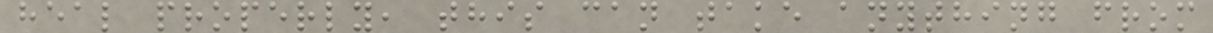heal properly, this can take anything from
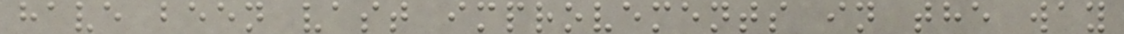have been vast improvements in the way
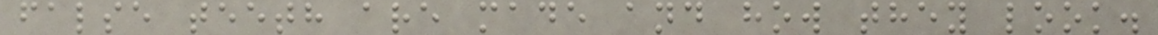false teeth are made and how they look.
